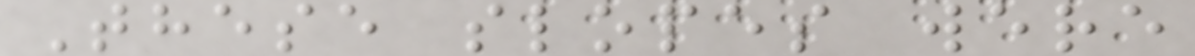These slopes were
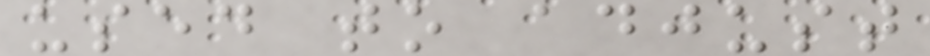used to adjust
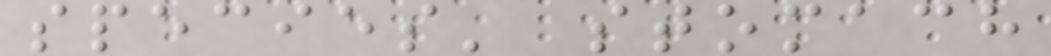species' stomach
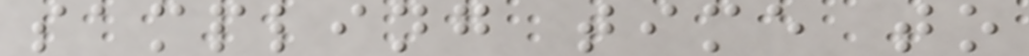sampling time to
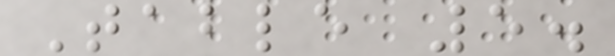Table 5.
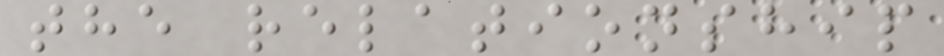the relationship
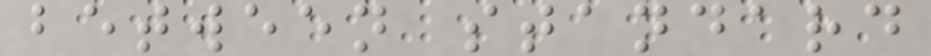between standard
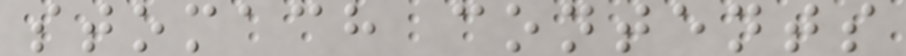stomach contents
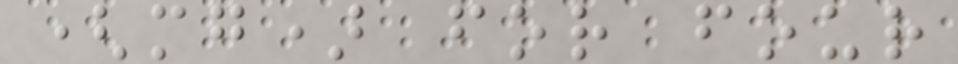(mg) for four
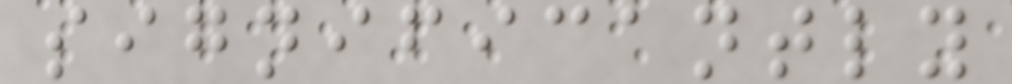significantly
